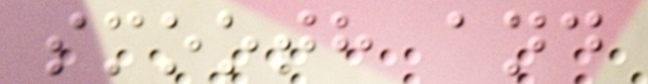smooth and
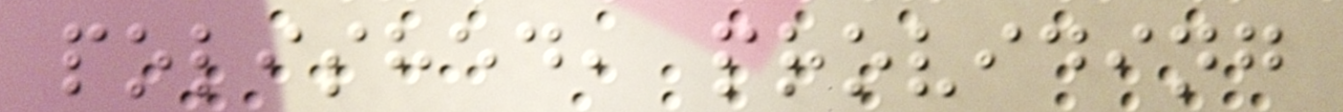polished, providing
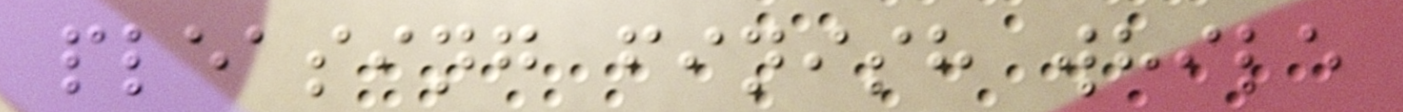pleasing finish while
